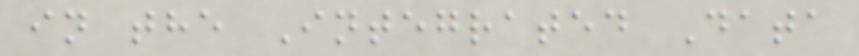in the Integrated Data
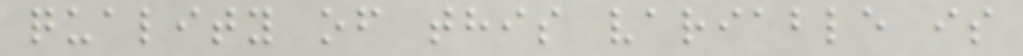quality of this variable is
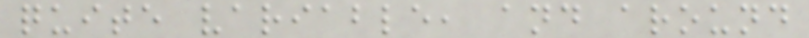quite variable, and around
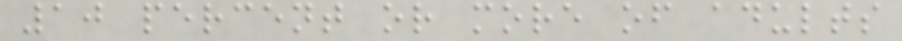10 percent or more of adults
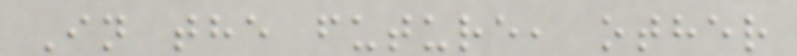In the future, other
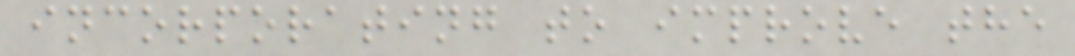incorporating to improve the
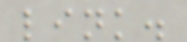link.
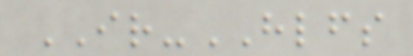IR-HLFS
